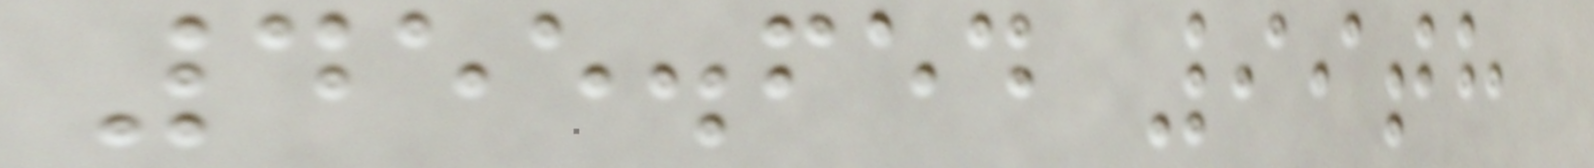455.654 99th
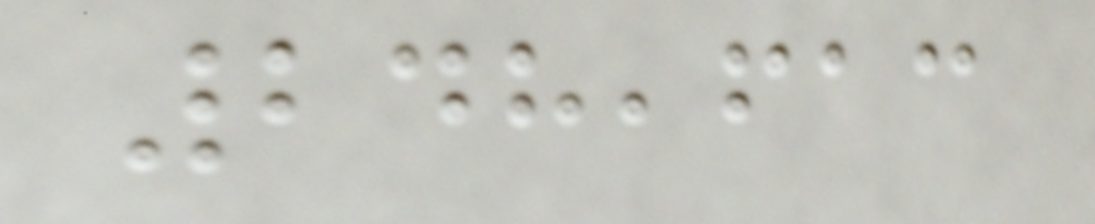248,613
